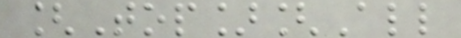[Top][All
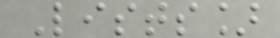Lists]
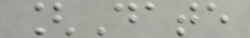[Date
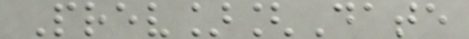Prev][Date
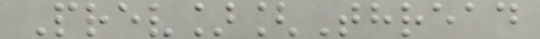Prev][Thread
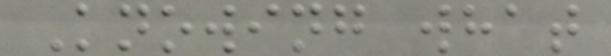Knowing what
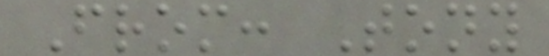From: Tony
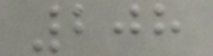208
